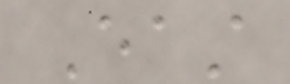East
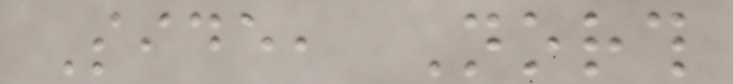Side, North
